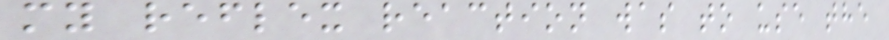my reflex reaction was to use the
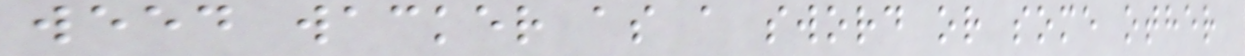weed wacker as a sword or some other
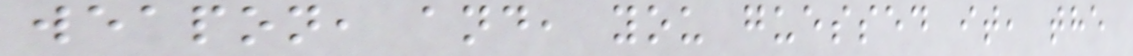weapon, and, you guessed it, the
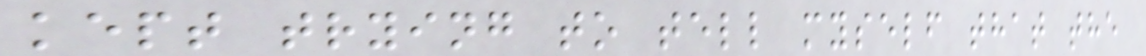kept trying to tell myself that the
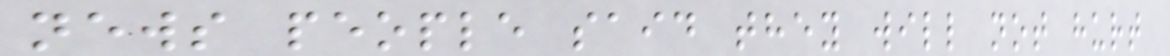news people said they will not hurt
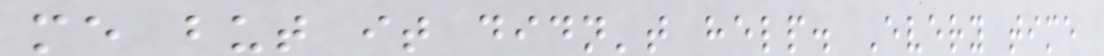me but it didn't help. Every time
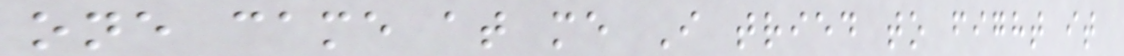one came at me I tried to fight it
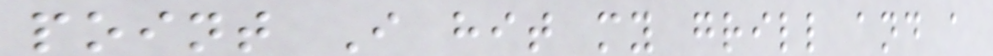point I hit my grill and a
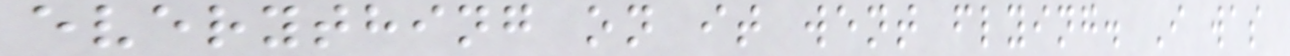everything on it went flying. I was
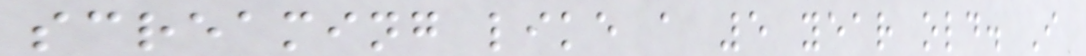screaming like a 5 year old. I
